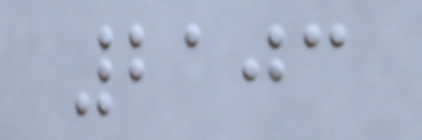2103
